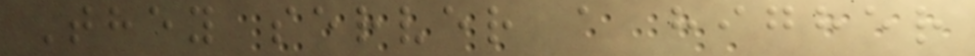They server a higher
